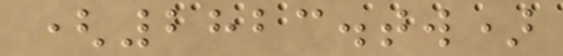(2823.tw)
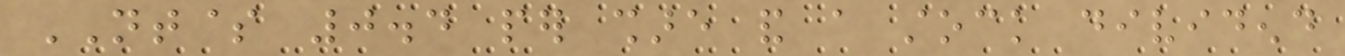NT$ 0.4 per share and a stock dividend
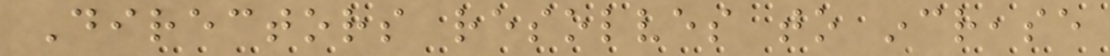Directors resolves to increase
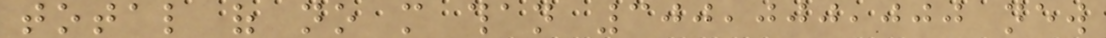total of no more than 300,000,000 new
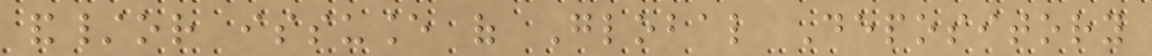and/or issuance of Global Depository
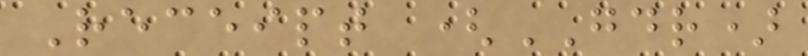Receipt (GDR)
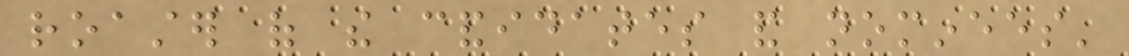roaster of the candidates and nominees'
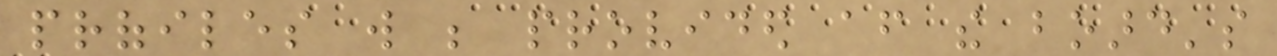profiles will be provided after the board's
